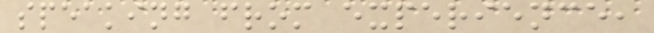speaking from experience,
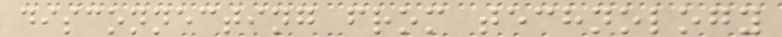disconnecting from technology
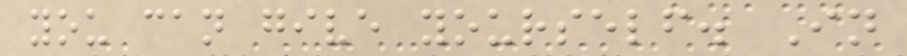you can give yourself. In
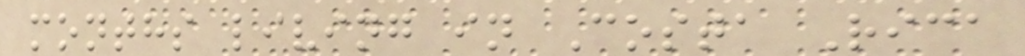months living in Costa Rica
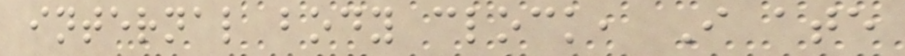internal body clock, I ate
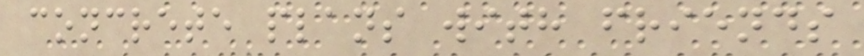concrete plans with friends
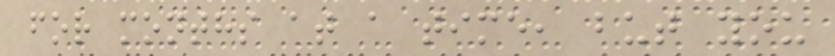for months at a time, but you
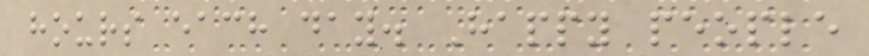hours each day. Happy people
